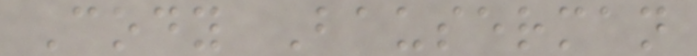Cody Bauserman
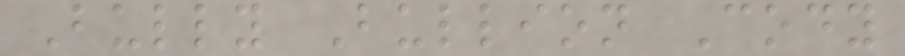Bully Bullion Cody
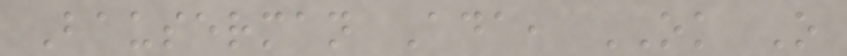Bauserman Ada, OK O
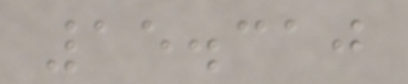15.310
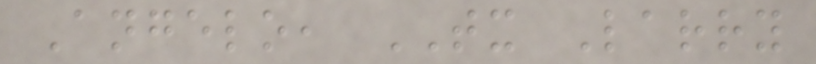Angelo, TX Larry
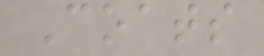Coats
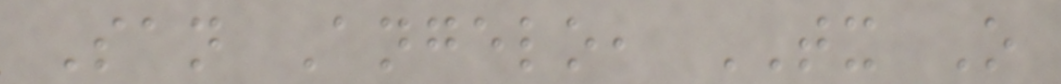San Angelo, TX O
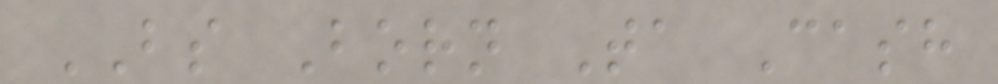BS Born Ta Cash
